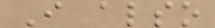I also
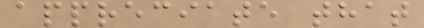appreciate that
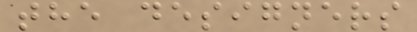the designers
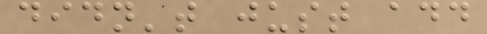didn't just add
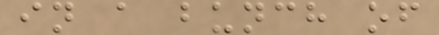in a bunch of
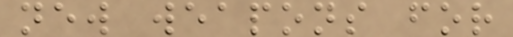new weapons for
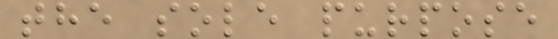the sole purpose
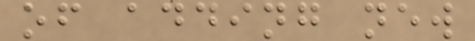of adding new
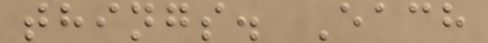things. Each
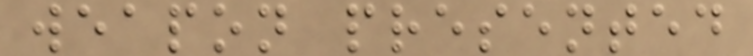weapon presented
